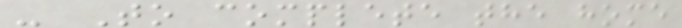- To complete the home
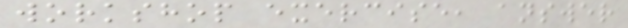workshop exercise, answer
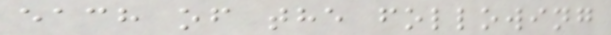each of the following
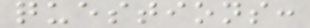questions:
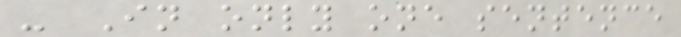- In only one sentence
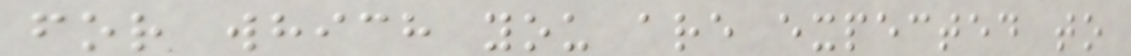for which you are expected to
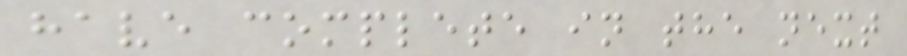have complete in the next
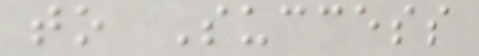to Success
